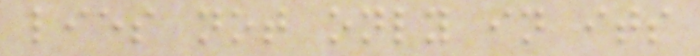lies not only in its
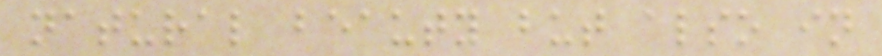natural beauty but also in
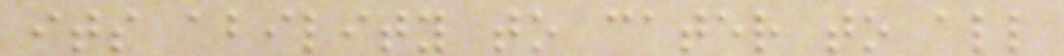its ability to cater to all
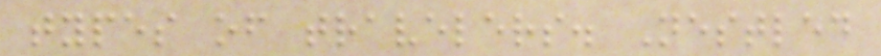types of travelers. Nestled
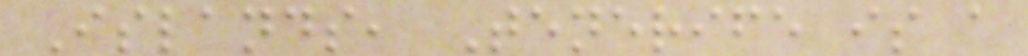Islands, Tenerife is a
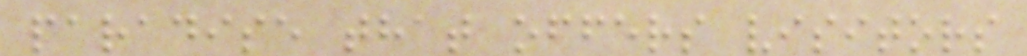paradise that offers visitors
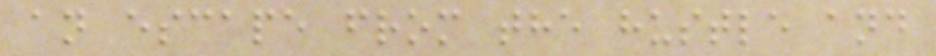an escape from the hustle and
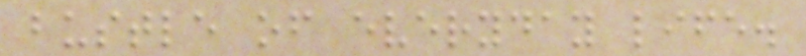bustle of everyday life.
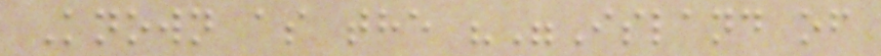Known as the ""Island of
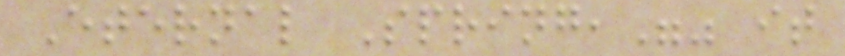Eternal Spring,"" it
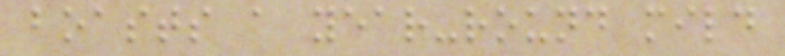boasts a year-round mild
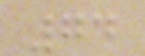74
